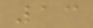13
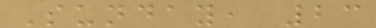Sunday, 23
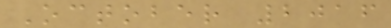October 2016
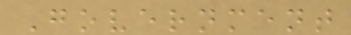Government
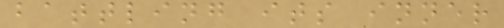battling its inner
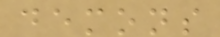demons
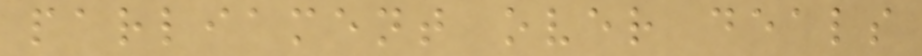parliament over deals
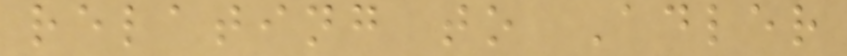relating to Adler
